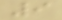9
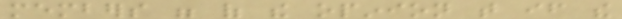members were of the opinion that if the
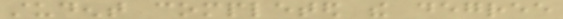student completed the degree
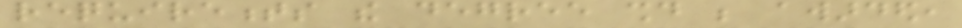requirements the degree should be awarded,
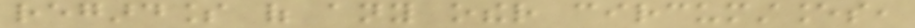regardless of any other circumstances,
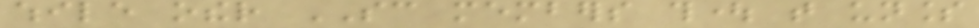while other SC members thought that unless
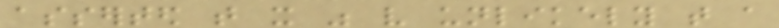asserted that it was very unlikely that a
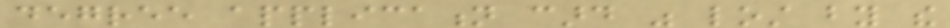degree application card was lost by the
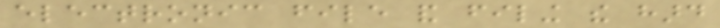electronic file and filing the hard
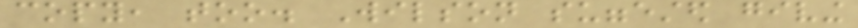copy, too. Wilson suggested giving
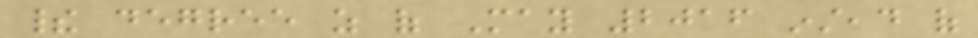their degree as of May 2016 instead of
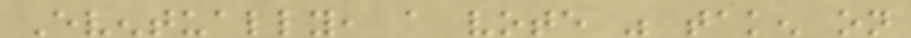Eventually, a vote was taken on
